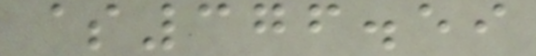$376.59
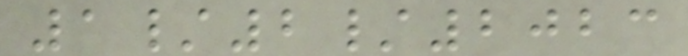1/2/2023
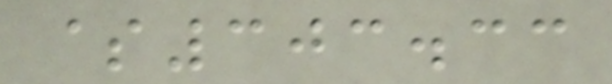$303.33
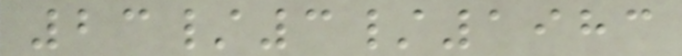23/3/1983
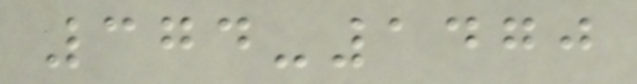374-1470
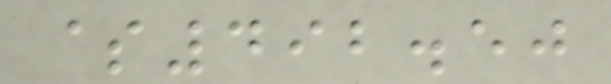$492.50
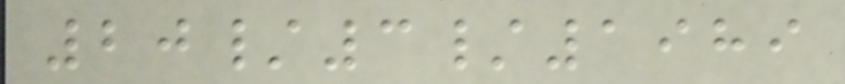20/3/1989
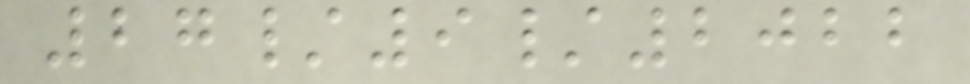27/9/2022
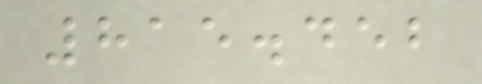815.452
